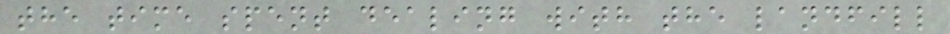the time spent dealing with the landfill
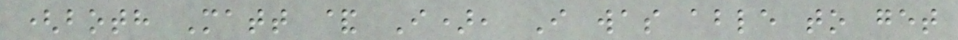(both Matt & I), I was able to get
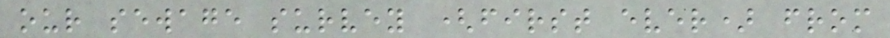our sewage survey (first ever) from
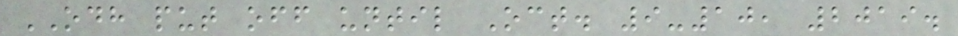ODH put off until Oct. 9-10, 2019.
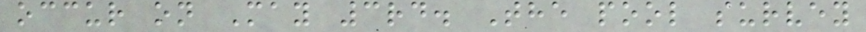occur on May 3rd. The pool survey
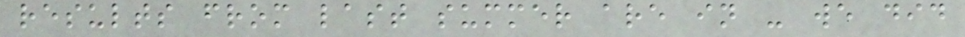results from last summer are in - we did
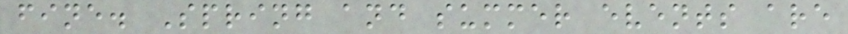fine. Spring and summer events are
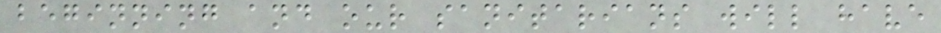beginning and our sanitarians will have
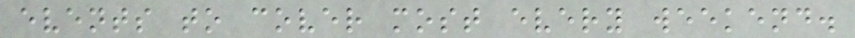events to cover most every weekend.
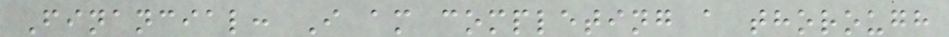Financial: I am completing a thorough
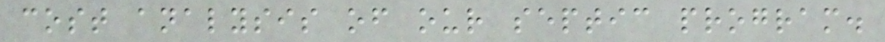cost analysis of our septic program.
